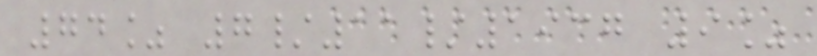74% 7/11/1937 9%
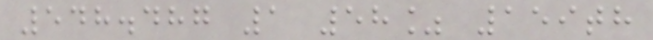548.487 1 58% 159th
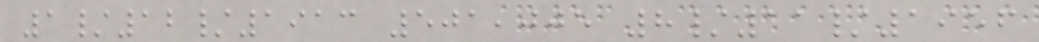1/12/1913 501,005 8/11/1956
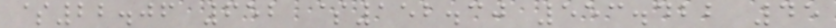$22.06 652 $152.30 553.422 45
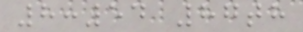8:54 87th
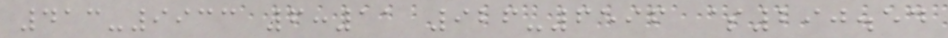413-9933 6:11 926-6596 $290.54
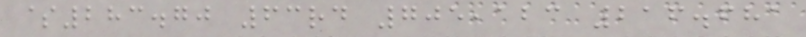$283.70 63rd 705,123 216.681
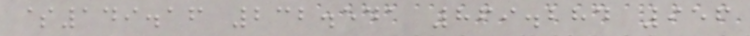$149.16 232.541 869.284 956
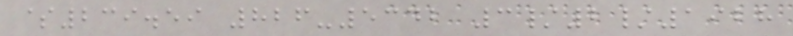$239.59 826-5342 3/2/1928
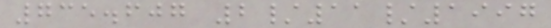735.607 2/11/1997
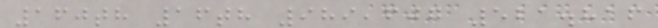160th 16th 989,607 521.816
